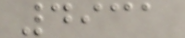4931
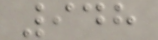948
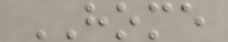HOME
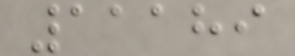11189
